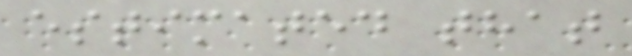estimated that
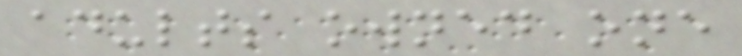adults owned one
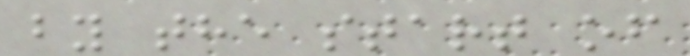by the start of
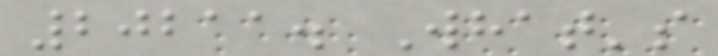20211. What's
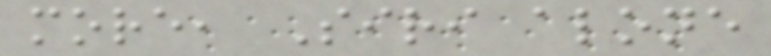more, Siri alone
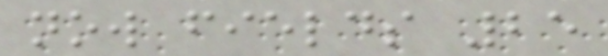now fields 25
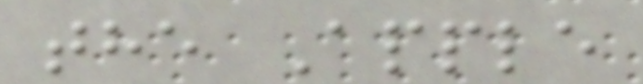the Apple
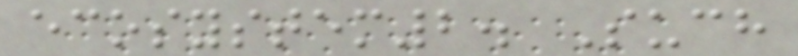ecosystem2. Such
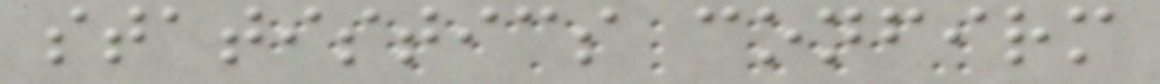statistics confirm
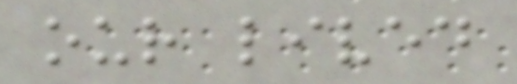our lived
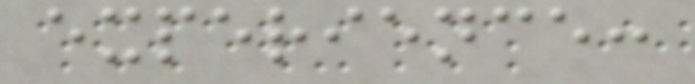experience:
